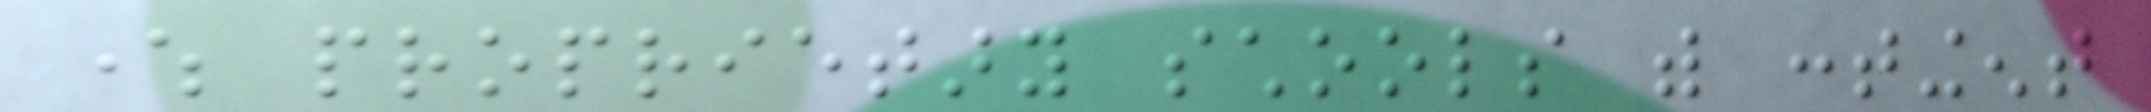where proprietary schools with contingent
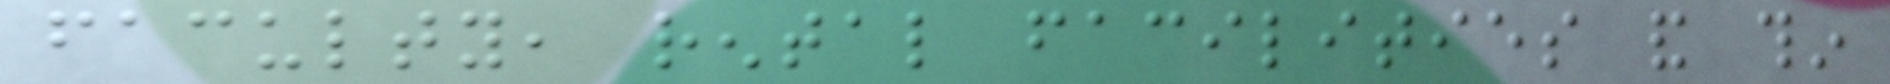faculty, rental facilities and thin
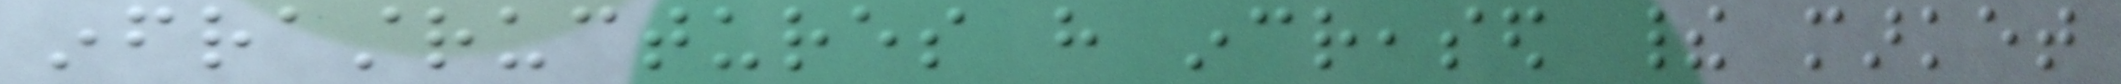infrastructures have increased their market
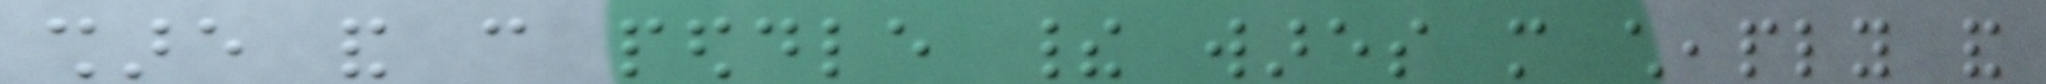share and can peddle their wares more cheaply and
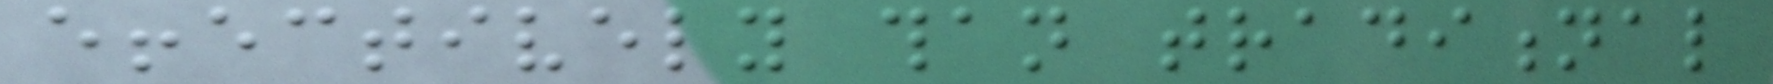effectively than traditional
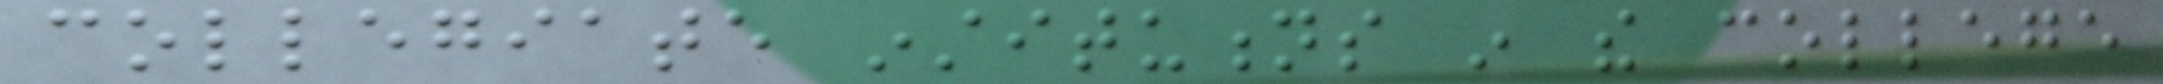collegiate institutions in the college
